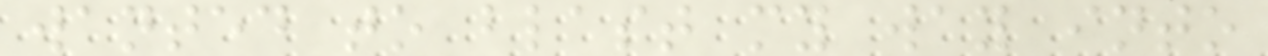wanted to blast my way into
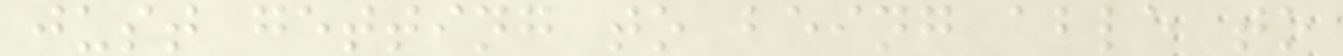just getting to being able to
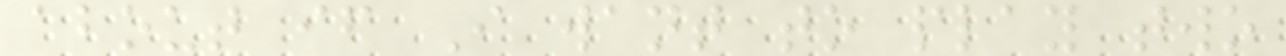about if I want to play two
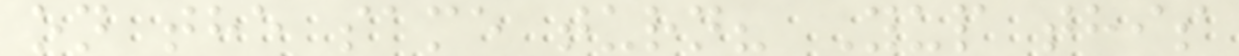on the same turn? Yup this
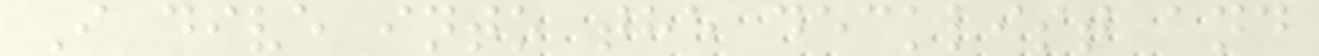I dive into the decklist and
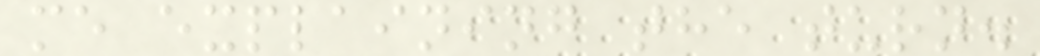me explaining the turn.
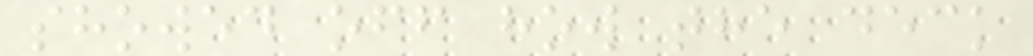showed off how the deck
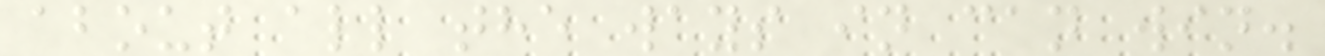about all the ways in can win.
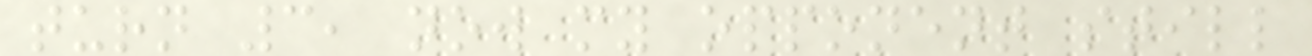turn 3, now my opponent still
